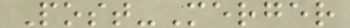Post-Merger
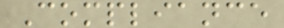Compliance
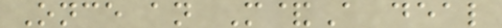Once an M&A deal
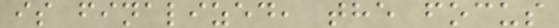is finalized, the focus
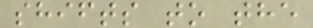shifts to the
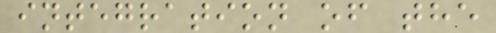integration of the
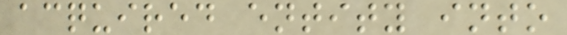acquired entity into
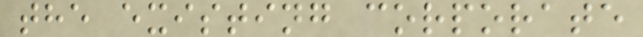the existing corporate
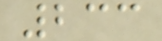233
